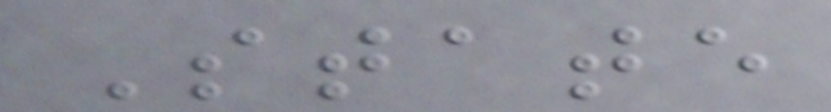State
